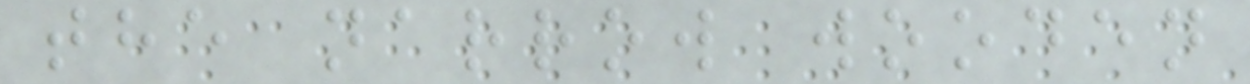the narrow wooden
